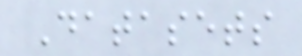Datasets
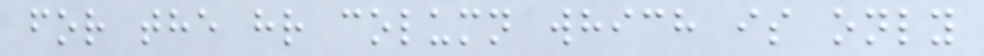for the hr column which is only
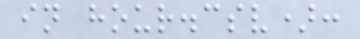in hour.csv):
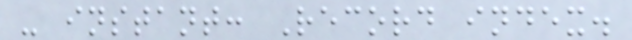- instant: Record index.
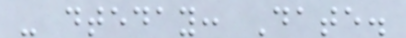- dteday: Date.
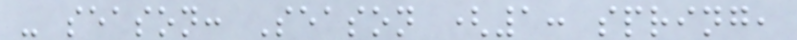- season: Season (1: spring,
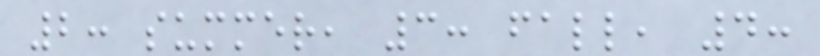2: summer, 3: fall, 4:
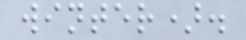winter).
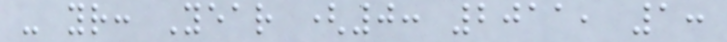- yr: Year (0: 2011, 1:
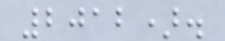2012).
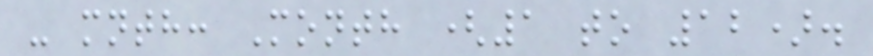- mnth: Month (1 to 12).
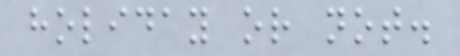holiday or not.
